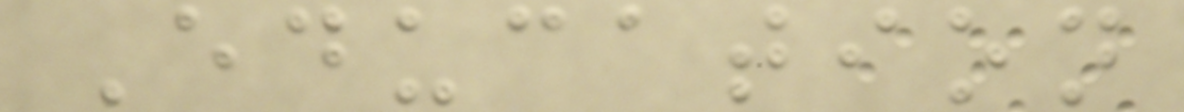Education
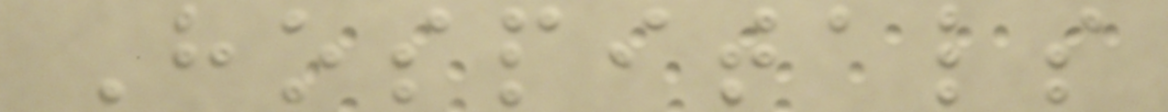Hospitals
